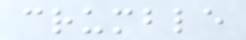crumble
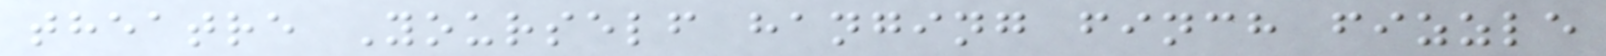theatre Yourself hanging finch fizzle
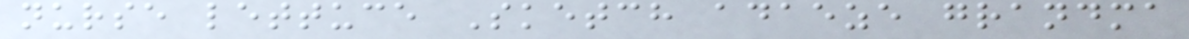nurse lettuce Sketch adaeze grandma
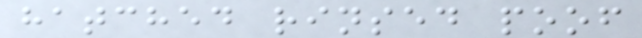hatched rinsed poof
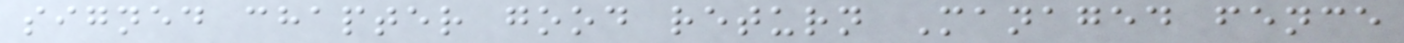signed chapter good return Managed fence
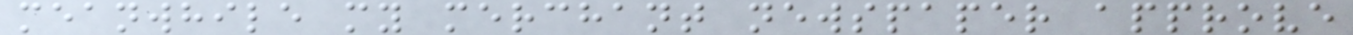meanwhile my merchant newspaper approve
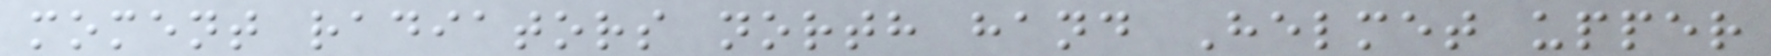moment radiators north hand Helmet upper
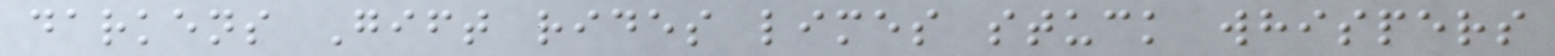darkens Gift rides limes stuck whispers
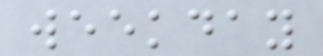weekday
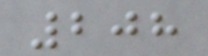208
